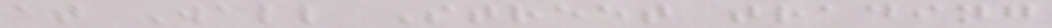at Wall Street trading
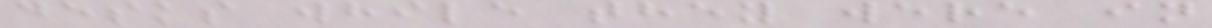desks while they were in
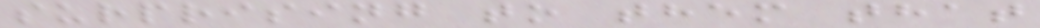surprising to them that
